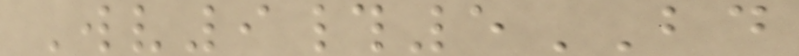Wv9#5BD
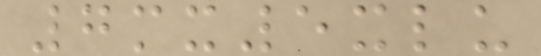7mx5xlu
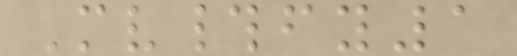Mv#fy1
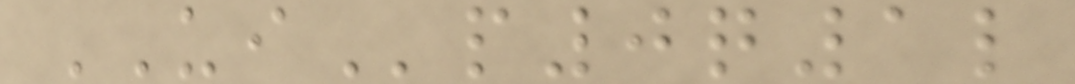UIp0q1l
